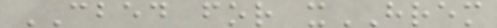CBED for xHREM
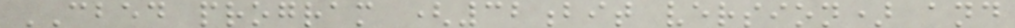CBED program (32bit version) and
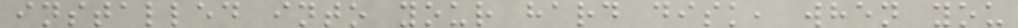installed into your hard disk, when you
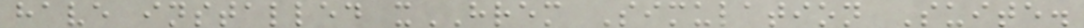have installed xHREM Simulation Suite.
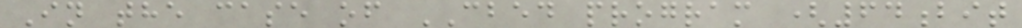In the case of CBED program (64bit
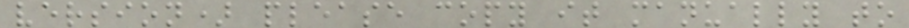version) please copy it manually to
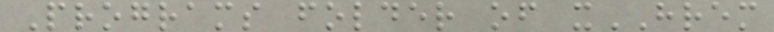Programs folder of xHREM
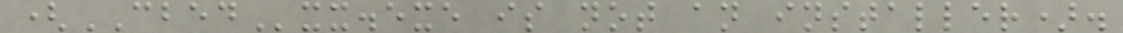(CBEDxx.exe is not an installer).
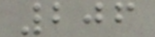206
